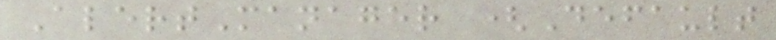AlertManager (Default
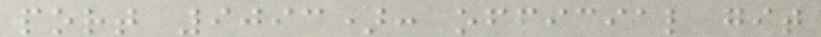port 9093): official git
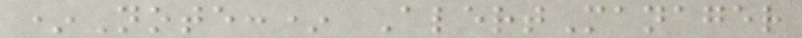*Note:* AlertManager
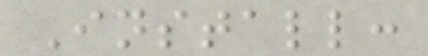Install:
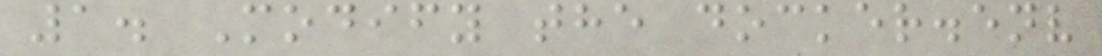1. Modify the docker.env
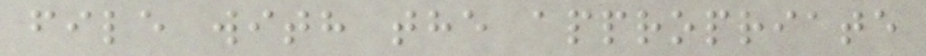file with the appropriate
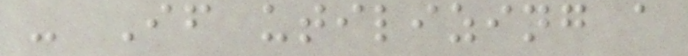- If utilizing a
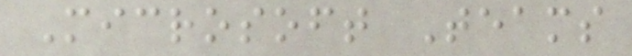Microsoft Teams
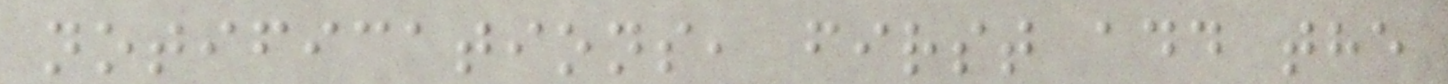notifications, first add the
